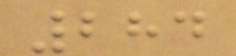284
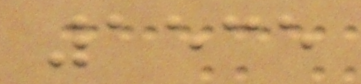1535
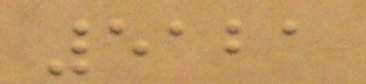5121
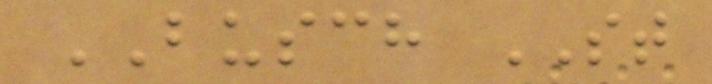BUSCH ST
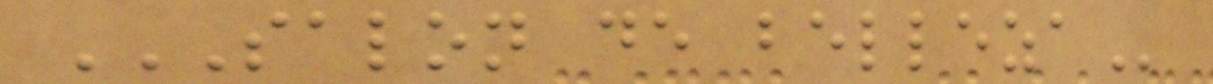SALON DE BELLEZA
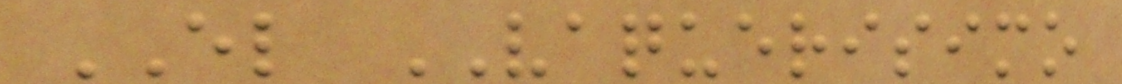EL VAQUERISIMO
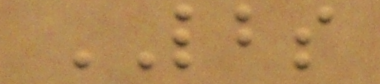LBS
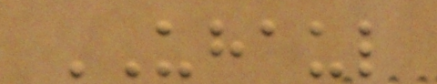UHAUL
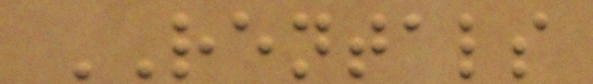RENTALS
